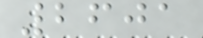2601
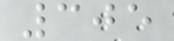305
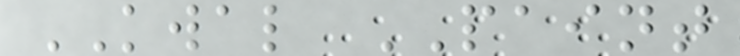KWAL PAINT
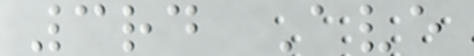3rd Ave
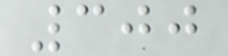300
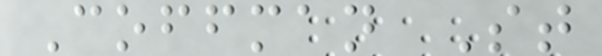Coffman St
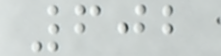602
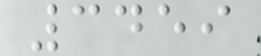3459
